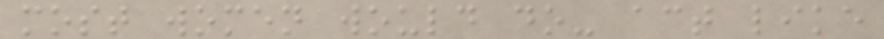most women would do- act like
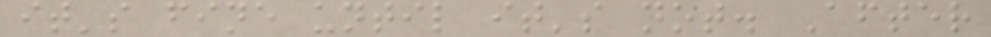it's fine until it's not. After
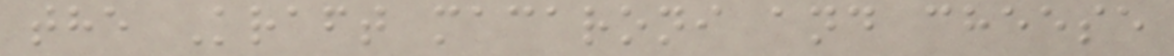the Kraft macaroni and cheese
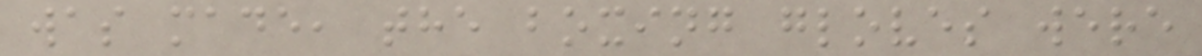was made, the boxing gloves were
